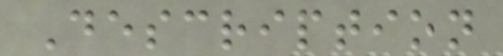Description
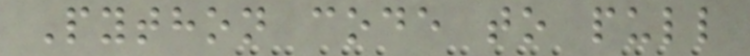Python code to pull
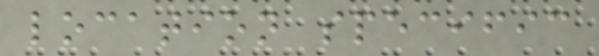location specific
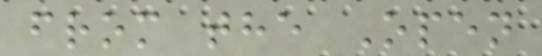from the Open
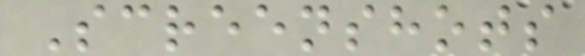Screenshots
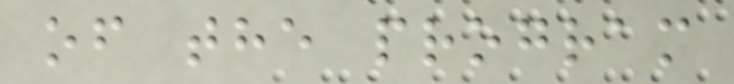of the program
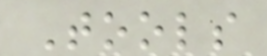Tools
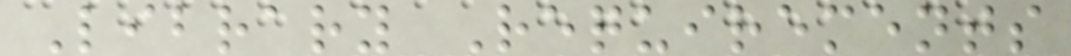Library Requirements
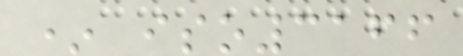* iso3166
